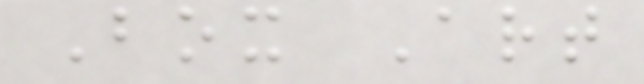Box Art
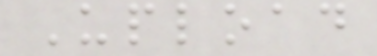Upload
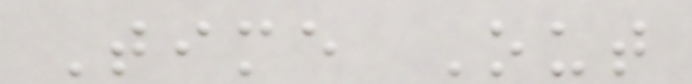Time Out
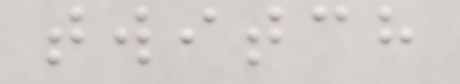twitch
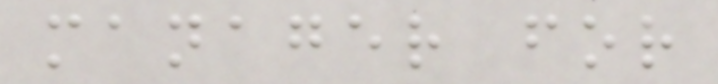manager for
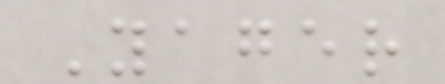Yager
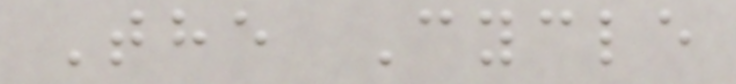The Cycle
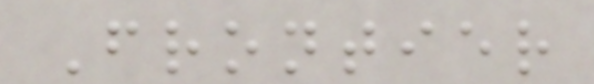Frontier
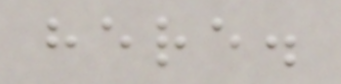here.
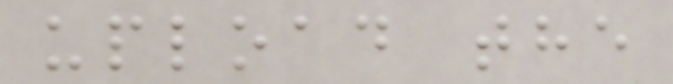upload the
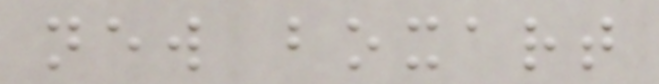new boxart
